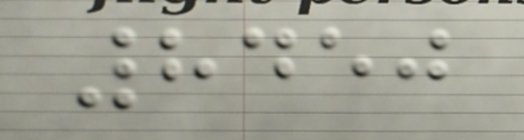8450
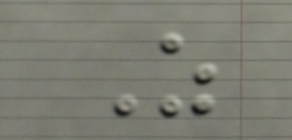Z
